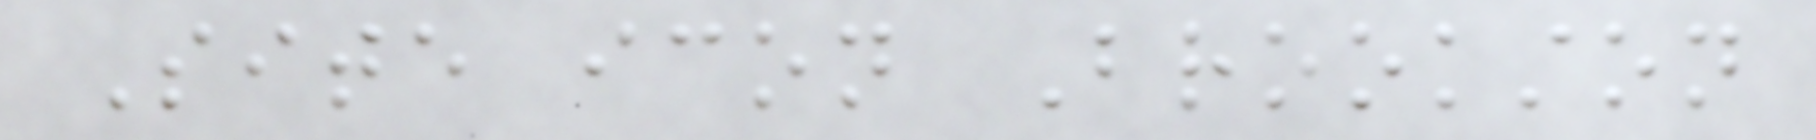Site icon Brookston
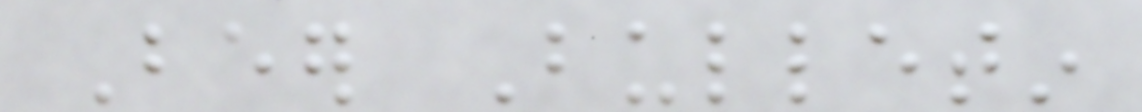Beer Bulletin
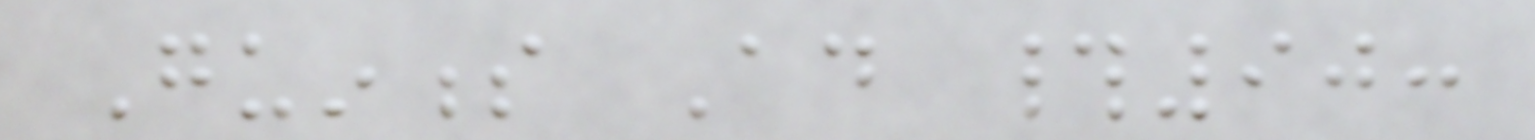Guinness Ad #90:
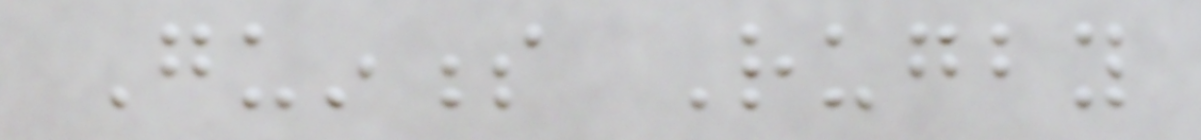Guinness Rugby
